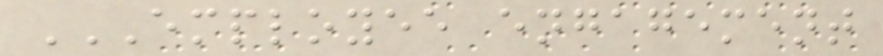EMPLOYEE ENGAGEMENT
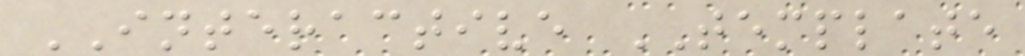INTERACTIVE TEMPLATE
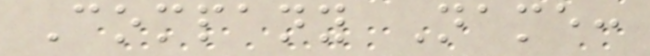Company Name:
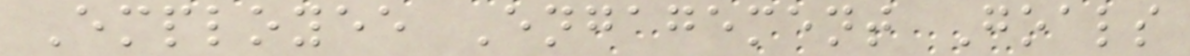Employee Engagement Goals
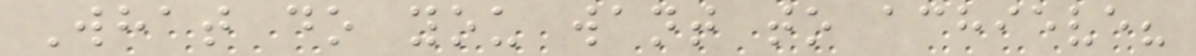What do you want to achieve?
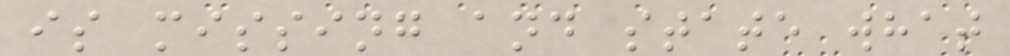is missing and state what
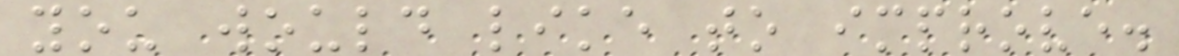you would like to improve.
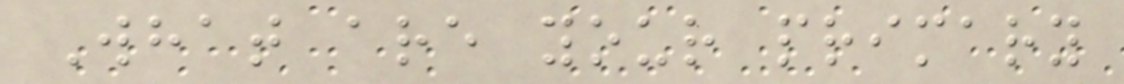What are your primary
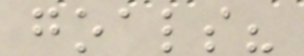goals?
